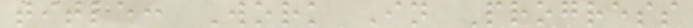title: Work In Progress
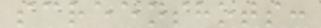screenshots:
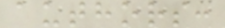authors:
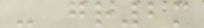- gr2m
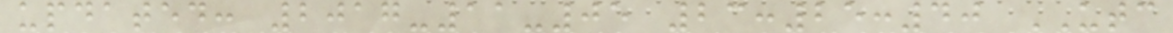updated: 2017-11-05 23:25:40 UTC
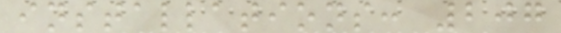installations: 207
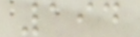194
